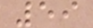59
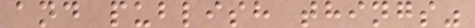and publish things"
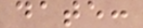date:
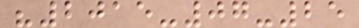"2015-07-25
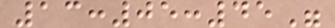13:05:45"
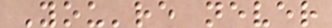You're never
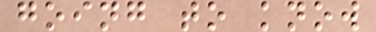going to know
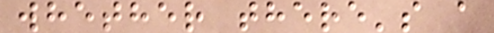whether there's a
